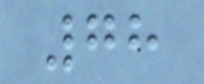78
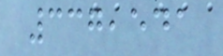337,541
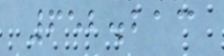652.213
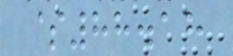$88.18
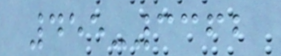455-3362
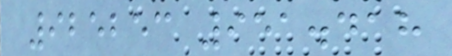925253 951.418
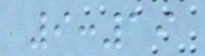9:19
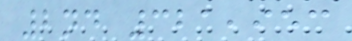2nd 321,953
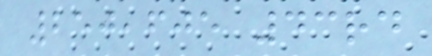250,605 43rd
